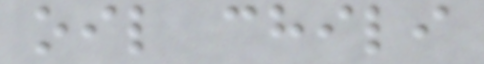oil chili
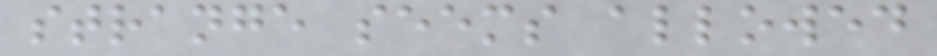strange seems allowed
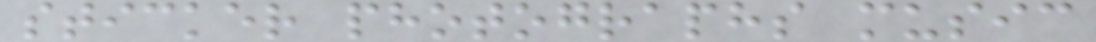sticker photographs music
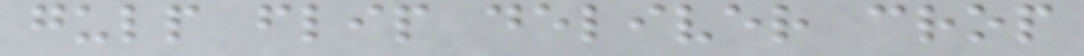gulp flip deliver crop
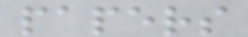papers
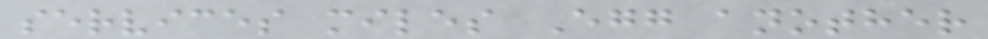services miles Egg another
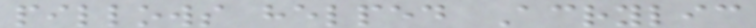pillows helped Acrylic
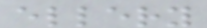ellery
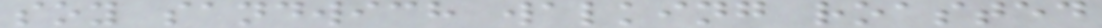soy sandwich walking roasted
